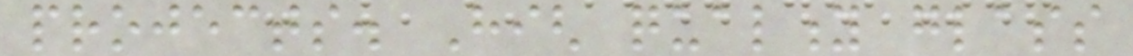projects. High quality glass
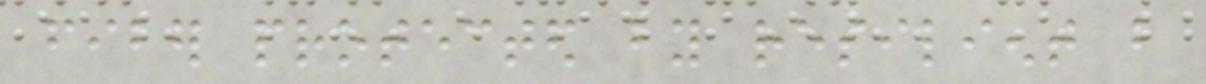fiber protected by resilient but
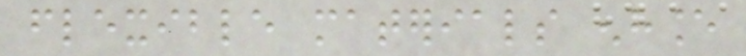flexible materials enhance
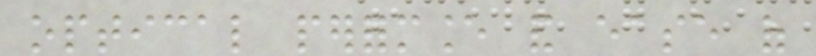optical performance and ease of
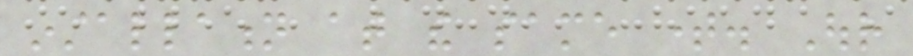installation at the same time. Our
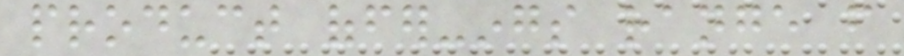product offer-ings range from
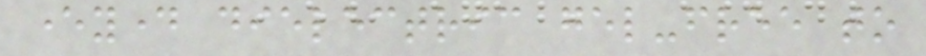everyday dielectric gel-free to
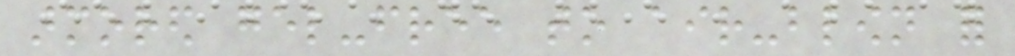armored gel-free to air-blown for
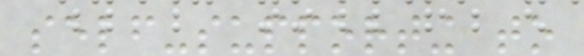self-supporting to
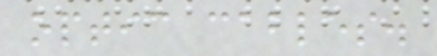optic cables.
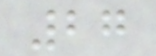27
